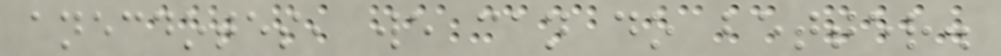anecdotes, we can do better.
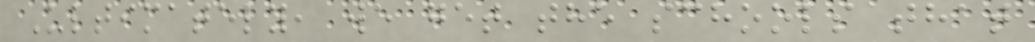Ultimately, we get the schools that
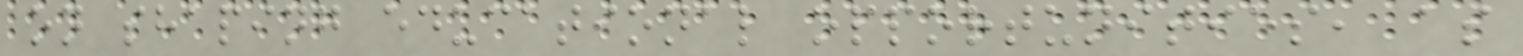on shaping educational opportunities, as
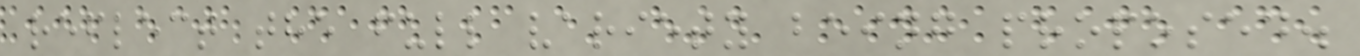reflect the full variety being proposed.
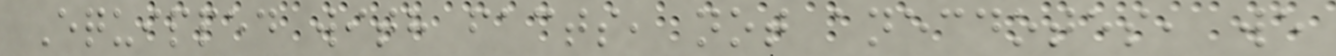Equipped with facts, not anecdotes, we
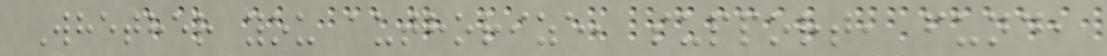Whether you authorize, support, fund,
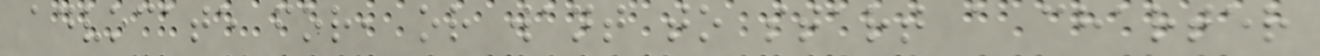advocate for, or want to start a charter
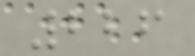226
